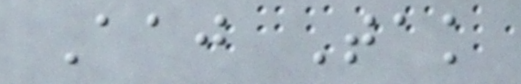Aaj Tak
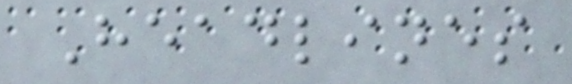Headlines
